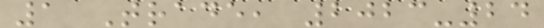1 Trade, 2023-24
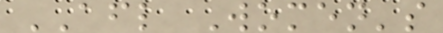AFL Women's
